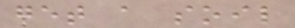get a soil
